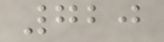720
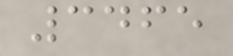3465
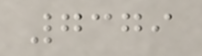7379
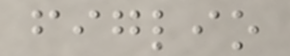figlio
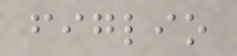figlio
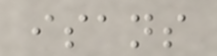isans
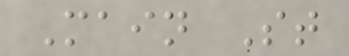Main St
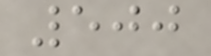500
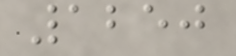1250
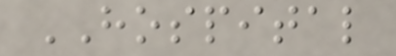HOSPITAL
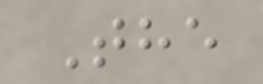The
